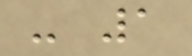- 1
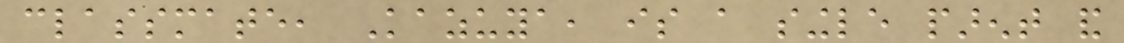classmate, Kazuya, is a single parent and
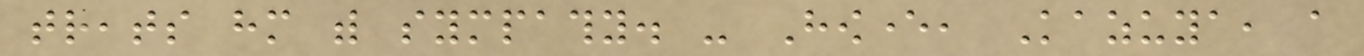treats him with sympathy. - However, Kazuya, a
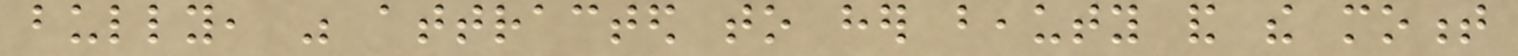bully, was attracted to her beauty and the moment
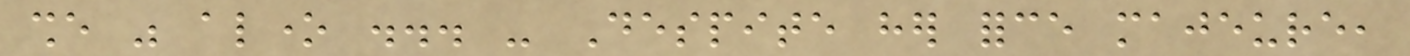she was alone ... - Despite her force majeure,
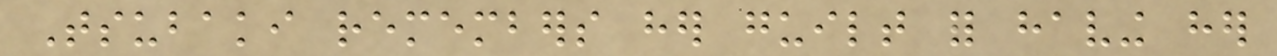Tsubaki remembers her guilt for having her
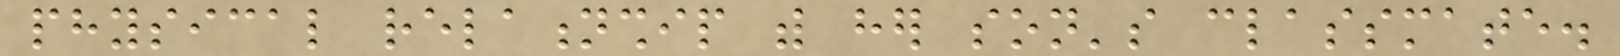physical relationship with her son's classmate.
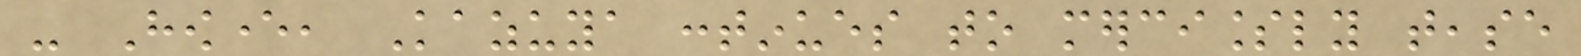- However, Kazuya continues to mercilessly tease
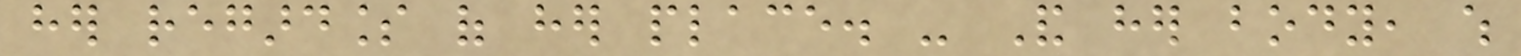her regardless of her place. - And her body, which
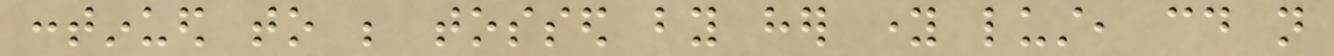continued to be tossed by her young lust, could not
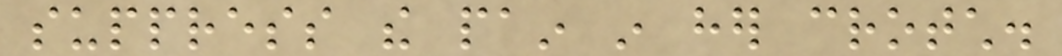suppress the pain in her crotch.
